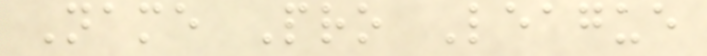Name Pro League
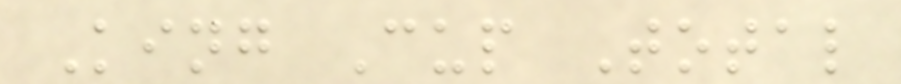King Cup Total
